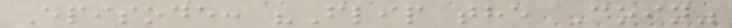Episode: "Flip the Coin"
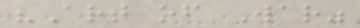"Art of War"
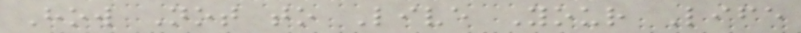How Not to Live Your Life
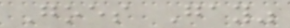Goes Gay"
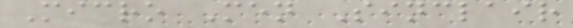Micro Men Sinclair
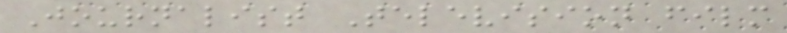Journalist Television film
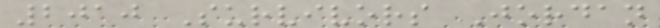2010 Survivors Jordan
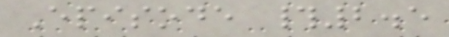Episode #2.5
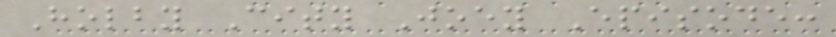Holby City Joey Episode:
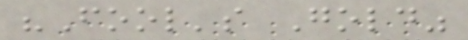"Fool's Gold"
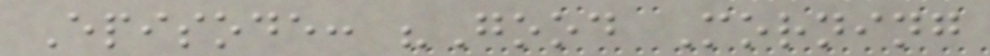Episode: "Good Morning
